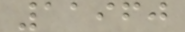11960
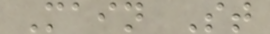Main St
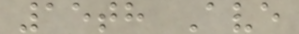15th Ave
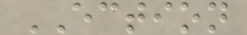ECTION
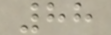88
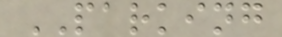PARKING
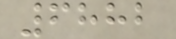6882
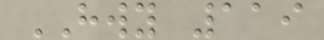HWY 119
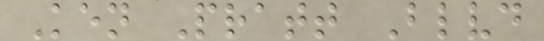Ken Pratt Blvd
